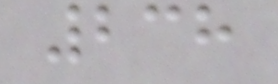238
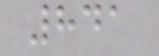841
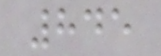845
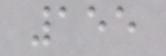155
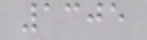1305
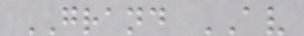GRAND AV
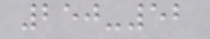250-52
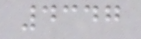4347
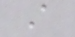A
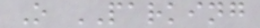O PARKING
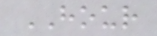HOUR
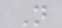N
